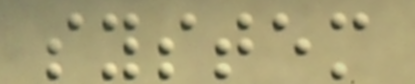system
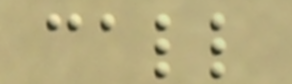call
